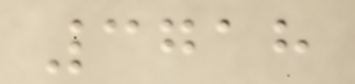3718
